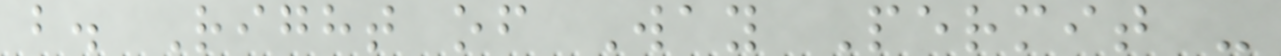b. Right of Way Permit -
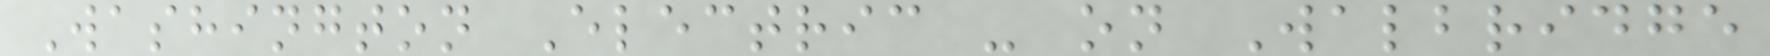Washington Electric - on Walbridge
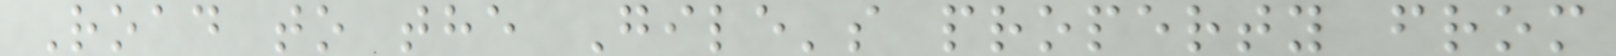Road to the Gile's property from
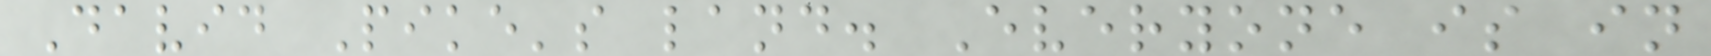David Pike's land. Everyone is in
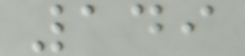149
